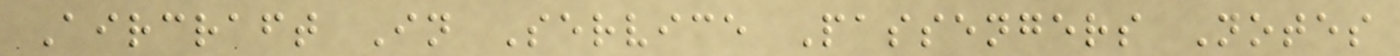Aircraft In Service Passengers Notes
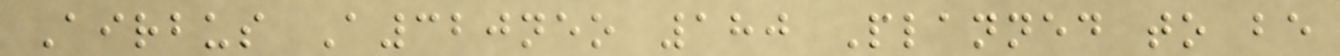Airbus A320neo 180 Planned to be
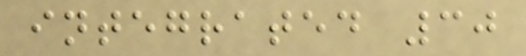integrated 30
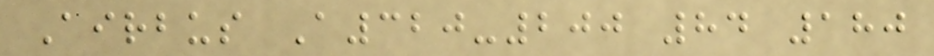Airbus A320-200 84 180
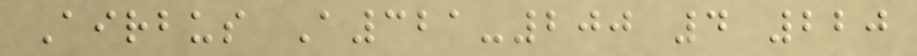Airbus A321-200 4 220
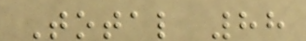Total 88
